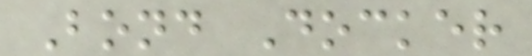Bond Docker
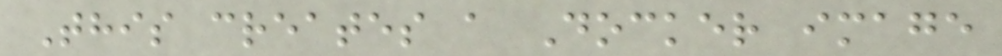This creates a Docker image
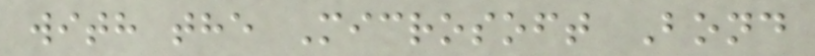with the Microsoft Bond
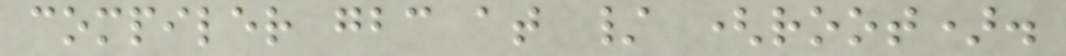compiler gbc at / (root).
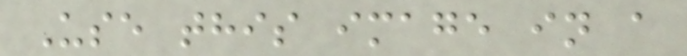Use this image in a
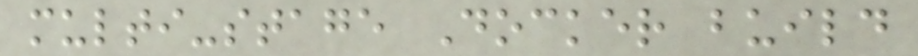multi-stage Docker build
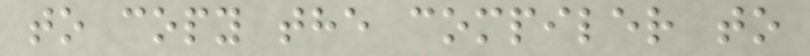to copy the compiler to
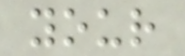your
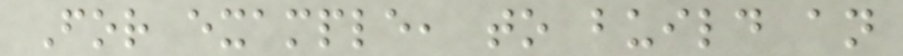For example, to build an
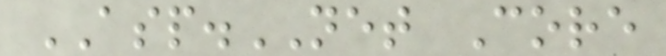ASP.NET Core
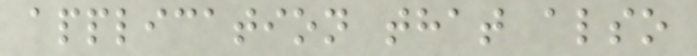application that also
